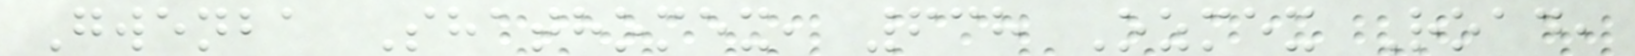Gwenba Shathomex, 638 Ozmex Road,
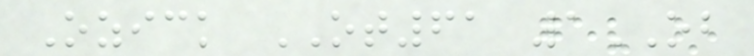Ozick OT61 1OB
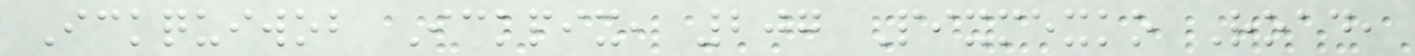Ickquiwob Ickpix, 207 Pixmexko Road,
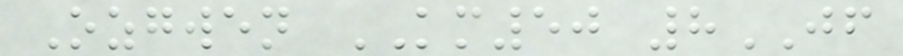Ozgwen KM50 8JF
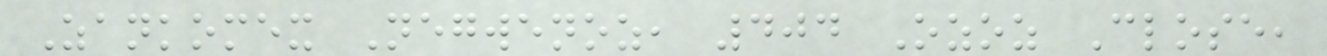Zankomex Negwenoz, 404 Ozoz Close,
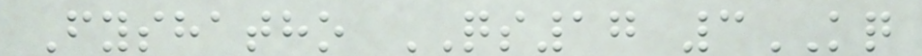Fyshatho QS17 3KQ
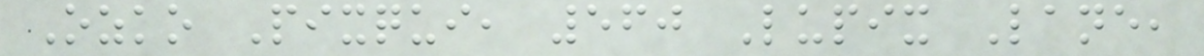Ozko Pixqui, 560 Lupix Lane,
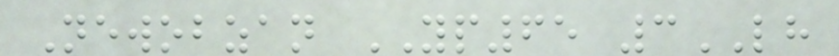Newobzan YP65 3LH
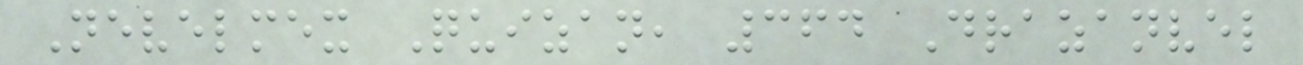Nevelmex Quizan, 364 Drazanvel
